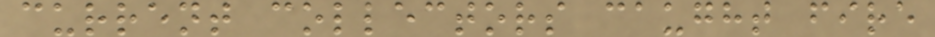current collectors caught fire
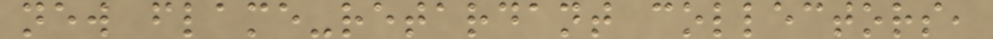new flame-retardant collectors,
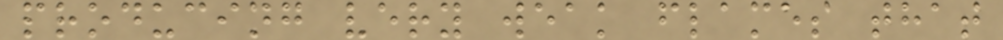producing very weak flames that
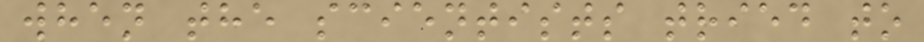when the scientists tried to
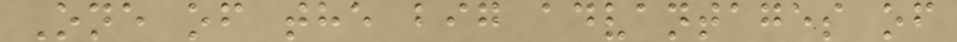One of the big advantages of
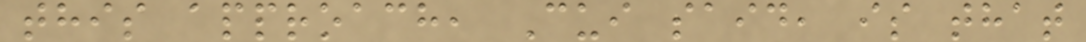this approach, Cui said, is that
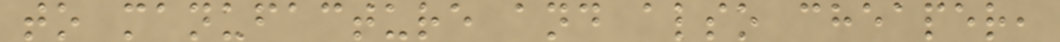to manufacture and also cheaper,
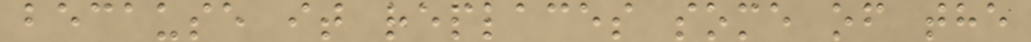because it replaces some of the
